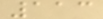113
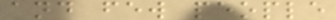and few people
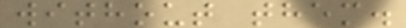without them.
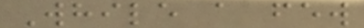While a few
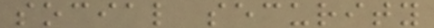social security
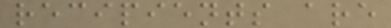recipients are
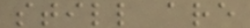still are
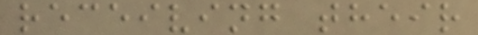receiving their
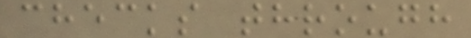checks through
